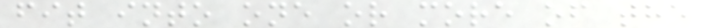fit into one or more of the
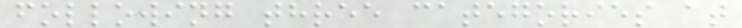following three categories at
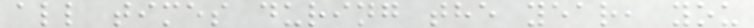all times during the year, you
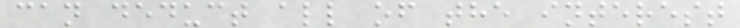can deduct all of the interest
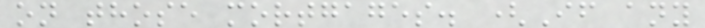on those mortgages. (If any
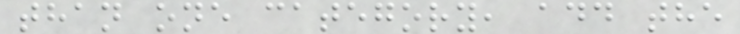than one category, add the
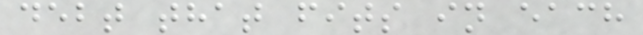debt that fits in each
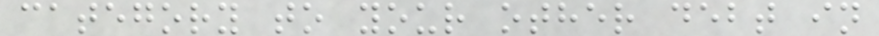category to your other debt in
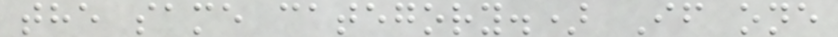the same category.) If one
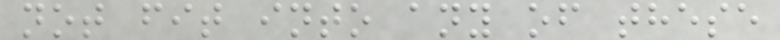not fit into any of these
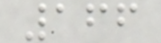166
